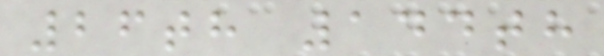26th 144th
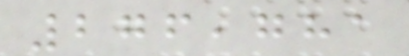276,781
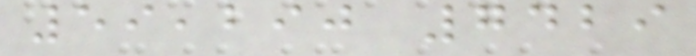59,290 7429
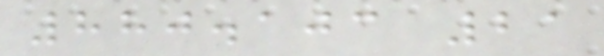880.103 21
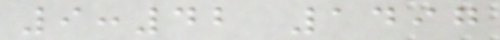9:42 1497
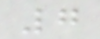7
